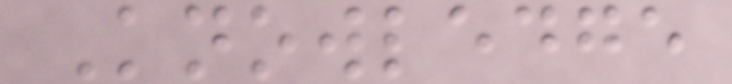Knowledge
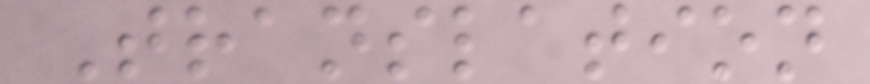Translation
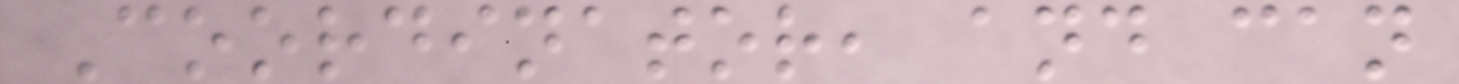Coordinator, and can
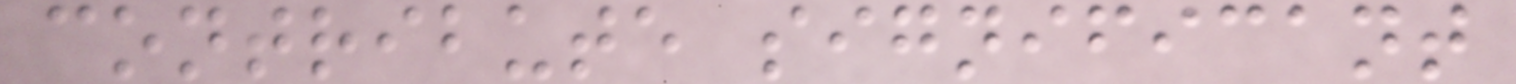contribute significant
